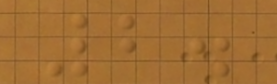2.
